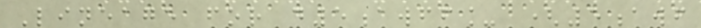Lineage for d5awff_ (5awf
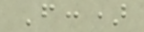F:)
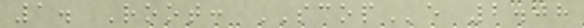1. Root: SCOPe 2.08
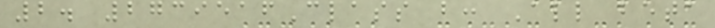2. 2739516Class b: All beta
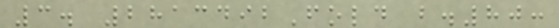3. 2813492Fold b.80:
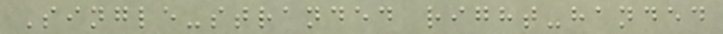Single-stranded right-handed
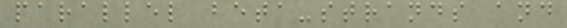parallel beta-strands and
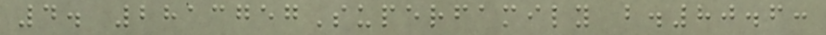4. 2813757Superfamily b.80.6:
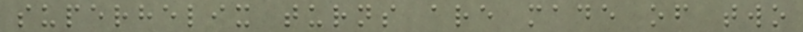superhelix turns are made of two
